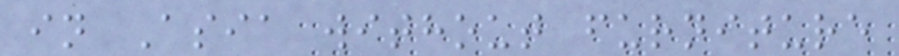in Asia without furniture
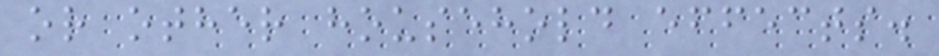or other household effects.
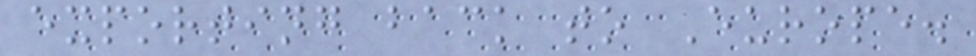exporting back to Europe.
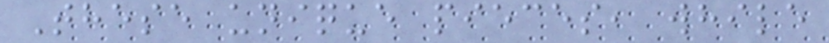These unique pieces, while
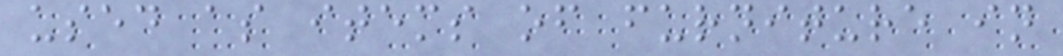used as items of furniture in
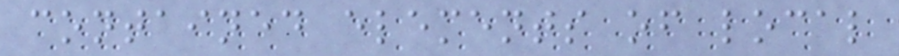contained elements of local
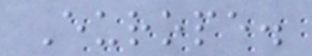Europe.
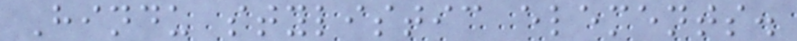Hindu stylistic elements.
